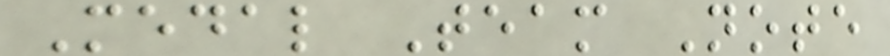Medal Team Note
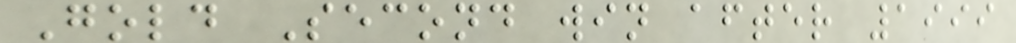Gold Second win after 1999
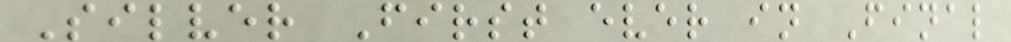Silver First ever in Final
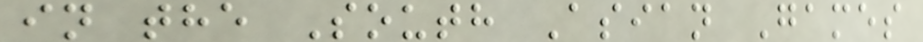in the South Asian Games
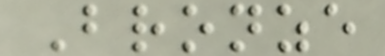Bronze
